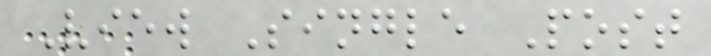View Single Post
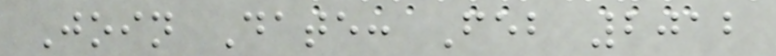Join Date: Feb 2012
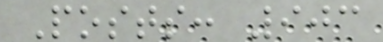Posts: 903
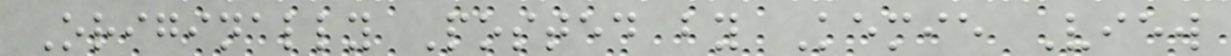Originally Posted by Kemie View
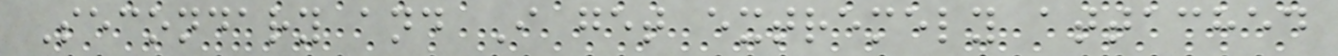Secondary and I get extremely attached
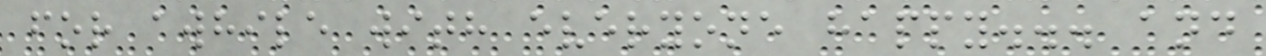for awhile with everyone happy... and
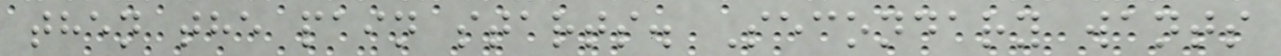then the pain starts. Secondary wants
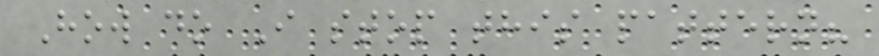How do I stop this pattern?
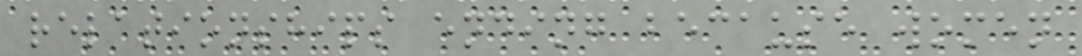relationships ending because women
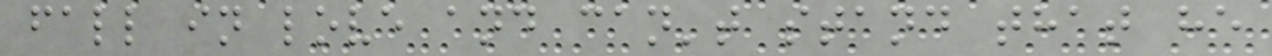fall in love and can't stand that he
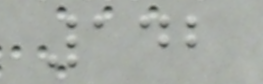142
